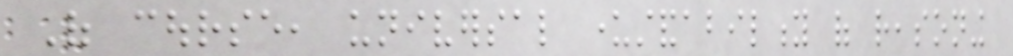Of course, universal understandability of reasoning
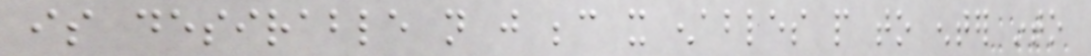is desirable not just because it enables people to enter into
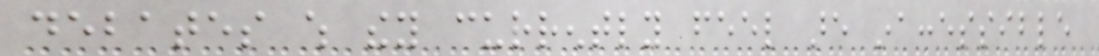debates which they currently feel are inaccessible
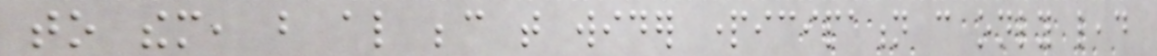to them, but also because that wider participation can only lead
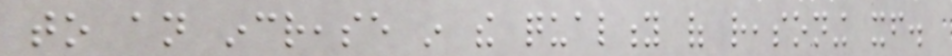to an increase in the quality of reasoning itself.
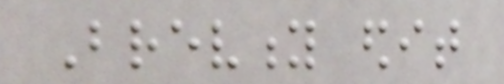Brevity edit
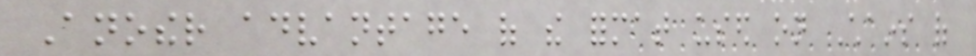Another advantage of the format used on Chains of
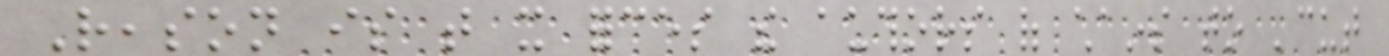Reason is that it forces the authors of chains to 'cut
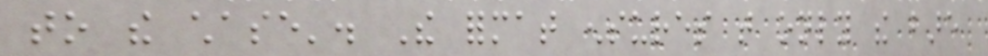to the chase'. The format ensures that only the bare
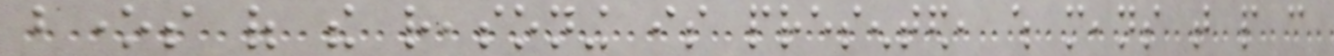bones of the reasoning is presented, which means that people can
